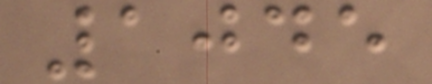1045
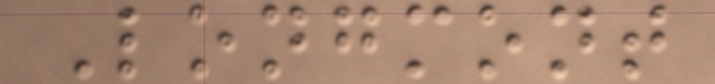Longmont
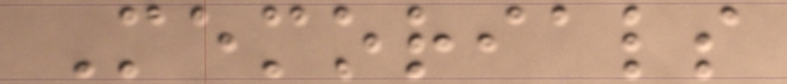Memorials
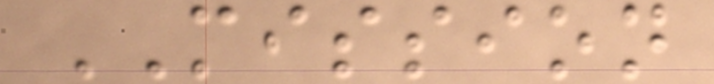MISSION
